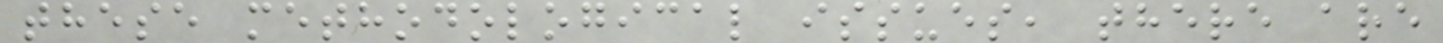these methodological issues, there are
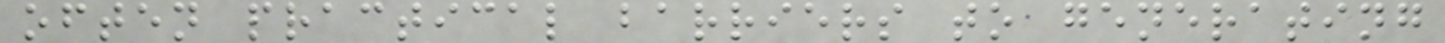often practical barriers to generating
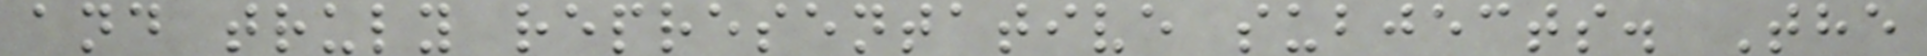and truly representative subjects. The
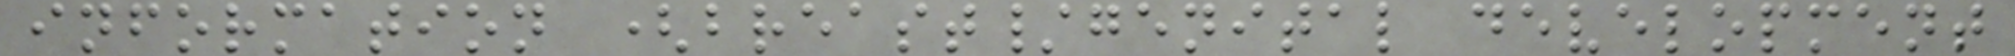information (breast/genital development
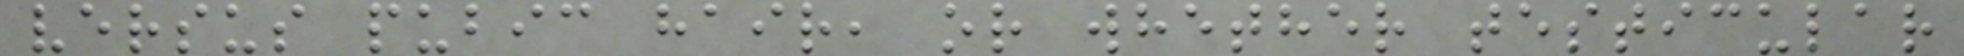versus pubic hair, or whether testicular
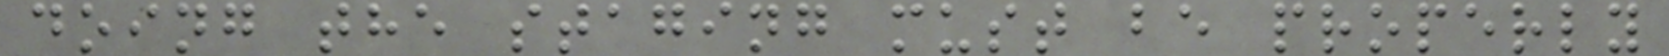doing the staging must be properly
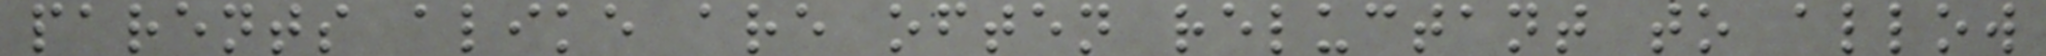parents alike are often reluctant to allow
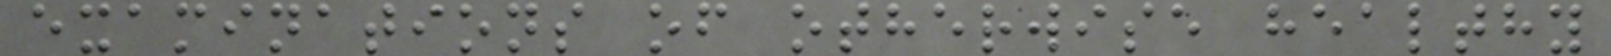examinations of otherwise healthy
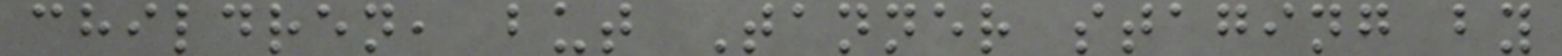children, but Tanner staging by
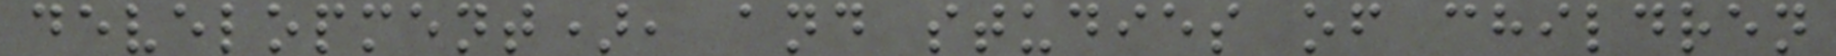development), and studies of children
